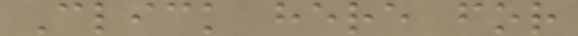Click here for
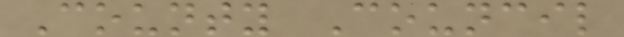County Council
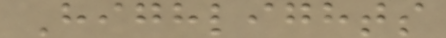Highlights
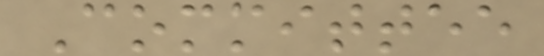Committee
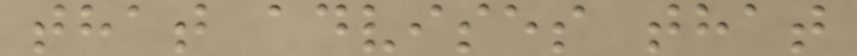that advises that
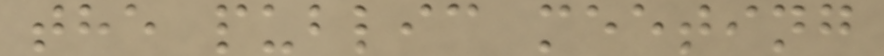the public meeting
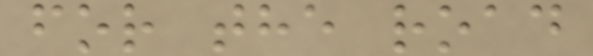for the road
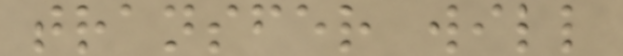transfer will
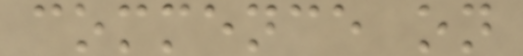commence on
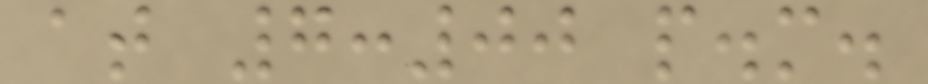at 7:00 p.m.
